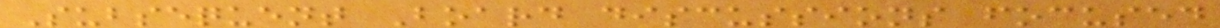Subsequent Board discussions focused
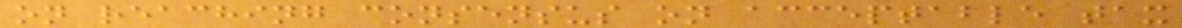on reaching consensus on acceptable tax
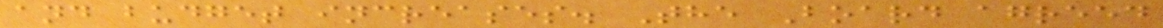and budget increases. The Board agreed
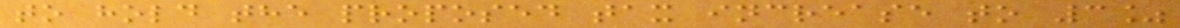to hold the proposed tax increase to 3%
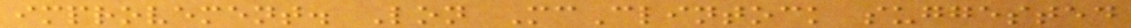improvement. Lon McClintock suggested
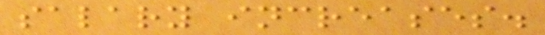salary increases.
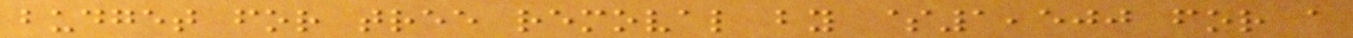budget for tree removal by $1,500 for a
